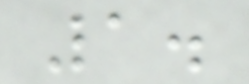1.
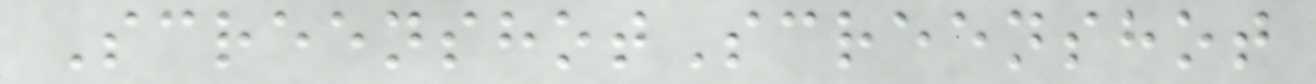ScreenshotScreenshot
